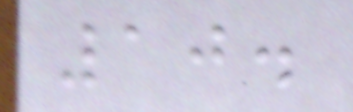10.
